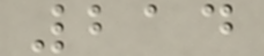214
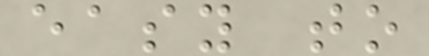easy to
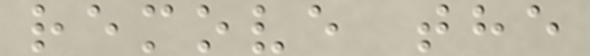remove the
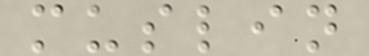muslin
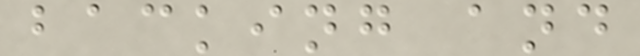backing and
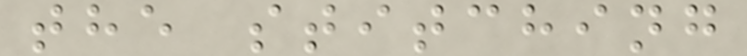the stitching
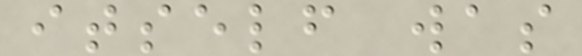itself was
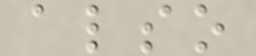also
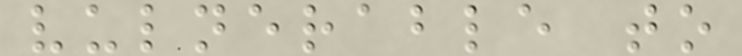vulnerable to
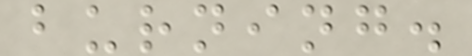burning.
